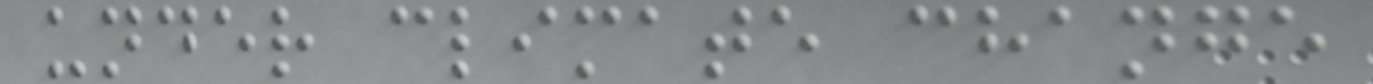under climate change
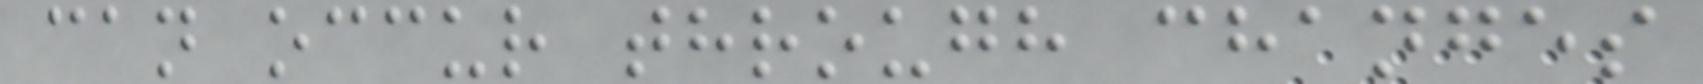can occur through changes
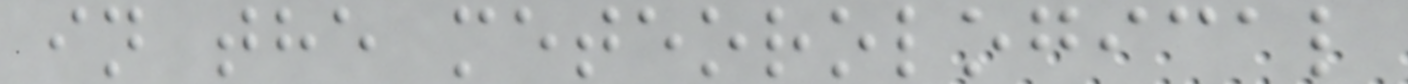in the meteorological
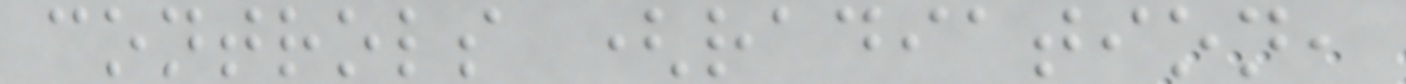controls (radiation,
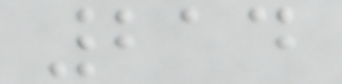214
